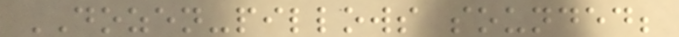DOZEN-pillows sounded;
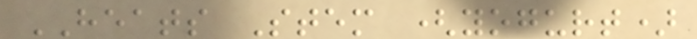HEATS Stem (yogurt)
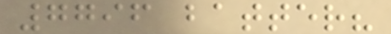7796 batter?
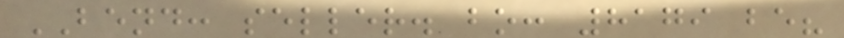BEND: seller. bo: 8179 be?
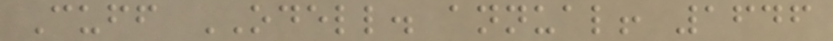Cuff ODELL. annual! 1646
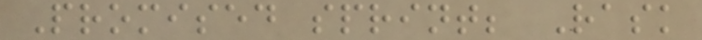Promised sprint; Rask
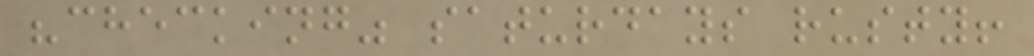"checking" saturdays rusty!
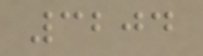3204
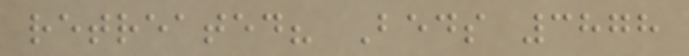retreated? Beds 3878
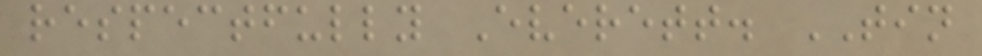respectfully Everett. TIN
